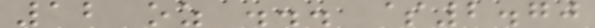12 oz ... $2.70
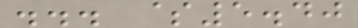... $5.40
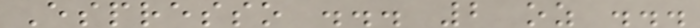Espresso ... 2 oz ...
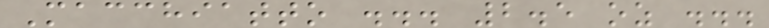Macchiatto ... 2.5 oz ...
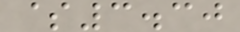$3.30
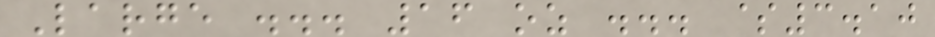Large ... 16 oz ... $3.10
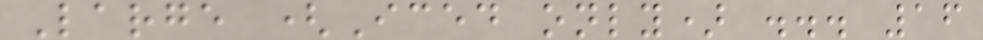Large (Iced only) ... 16
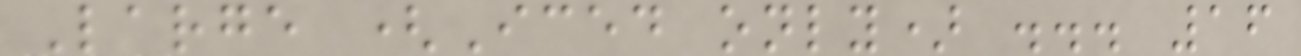Large (Iced only) ... 16
